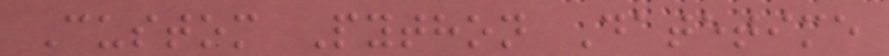Custom Python Datetime
